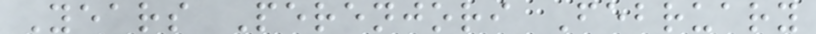Years Perenjori February
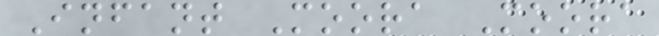Infant Moora Moora
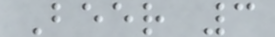Beer 3
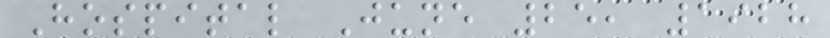Hospital June 25, 1928
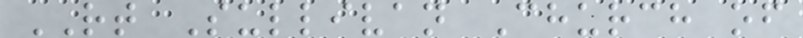RT Sullivan Church of
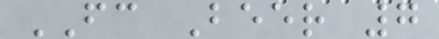FC Beer 7
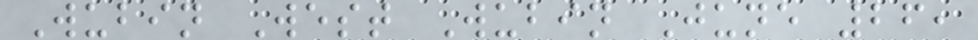Wubin West Wubin June 26,
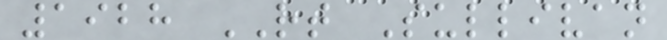1928 RT Sullivan
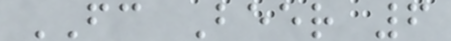FC Beer 6
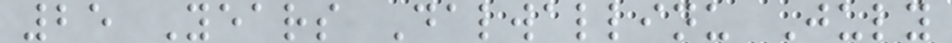25 Years Dalwallinu July
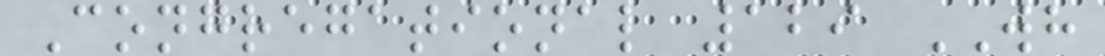Congregational 129 WH
